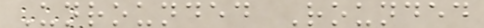Unrounded Rounded
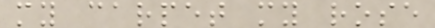my carpet my rose
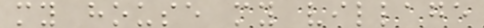my house my village
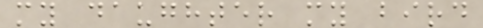my daughter my bird
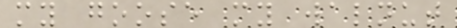my goose my walnut
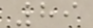89
